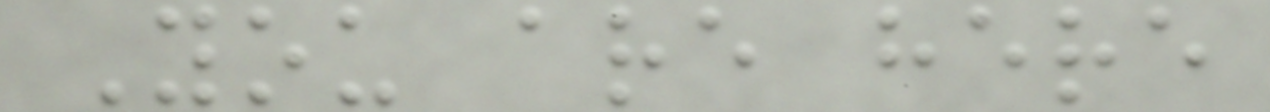You are here
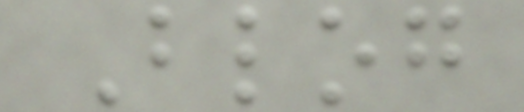Blog
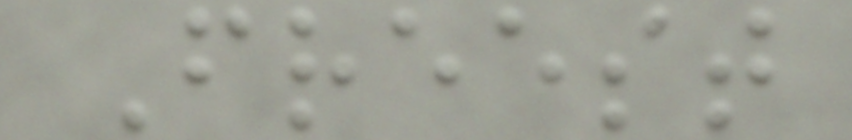Freest
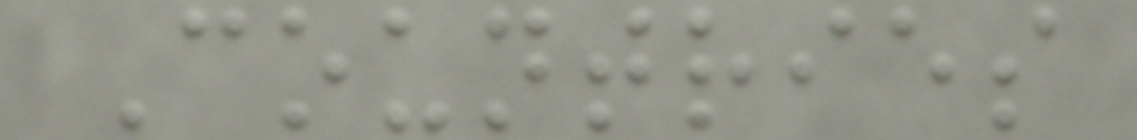Countries
